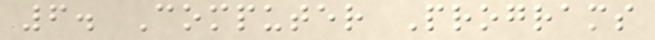6. Computer Programs
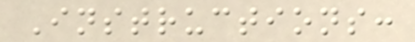Instructions:
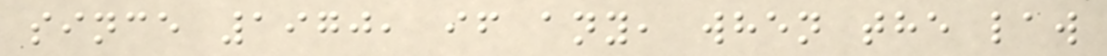since 1970, if any, when the law
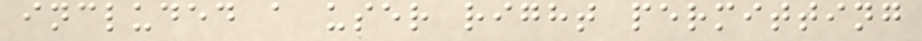included a user right permitting
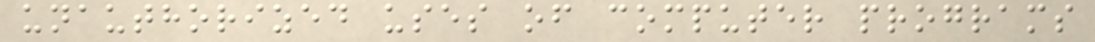unauthorized uses of computer programs
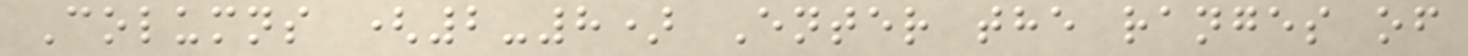Columns (2-8) Enter the ranges of
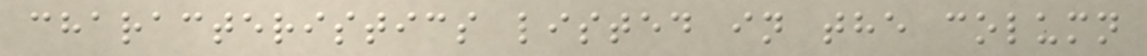characteristics listed in the column
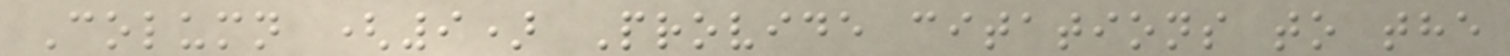Column (9) Provide citations to the
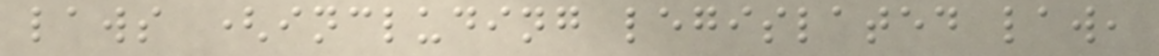laws (including legislated law,
